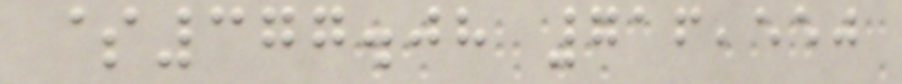$377.08 716,550
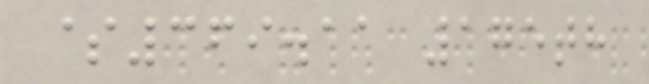$369.11 175th
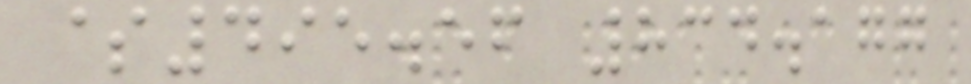$495.56 834.177
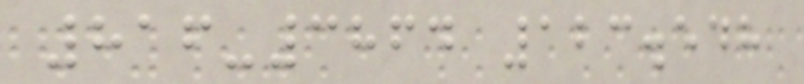816-3864 123.548
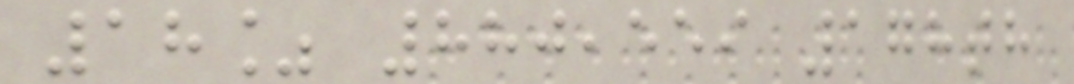18% 880,559 178th
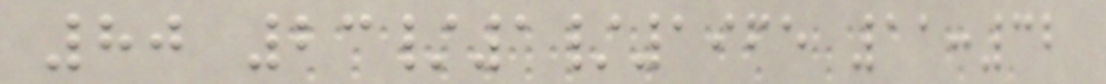80 23/1/1965 11:32
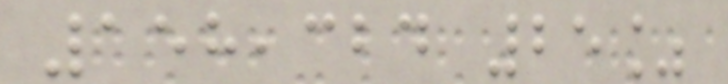158,324 25%
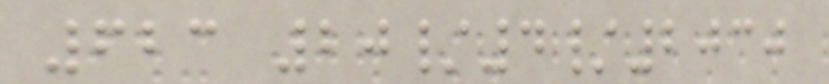623 20/4/2030
